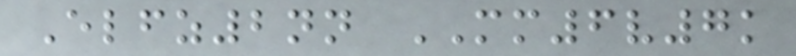Elfz2nn MM6v7k
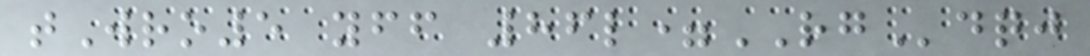tWro5 yff 86l=RGdqj
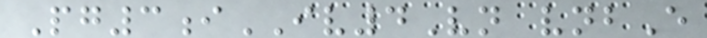Pg3iIV4Vn vnbE
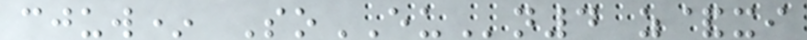cjuw* SoEUn4 z&xi
